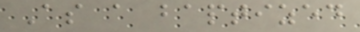As a baptized
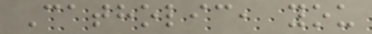Catholic, you
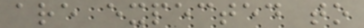are expected to
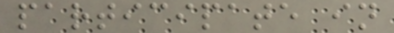participate in
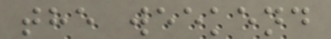the weekend
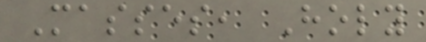Masses, Holy
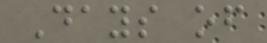Days of
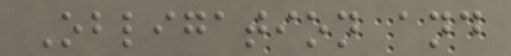Obligation and
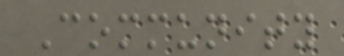Community
